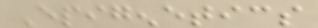Epigenetics
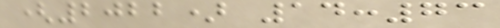(2022) 14:73
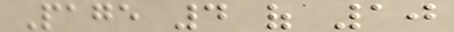Page 4 of 10
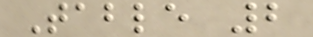Table 2
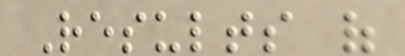Results of
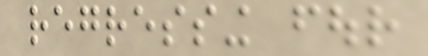regressing four
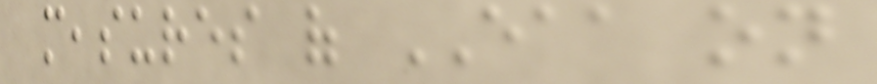measures of EAA on
